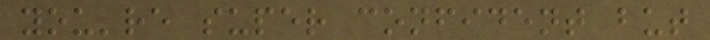you're super confident but
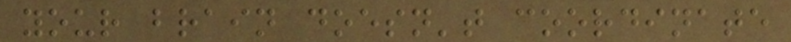your brain doesn't coordinate
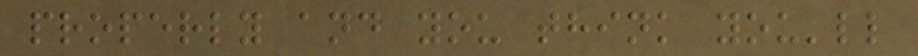properly and you think you'll
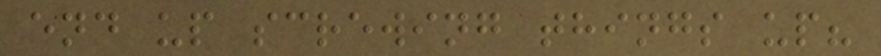end up screwing things up?
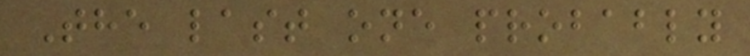The last one probably
